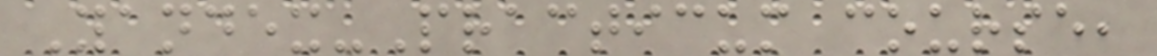Yandex-Practicum course,
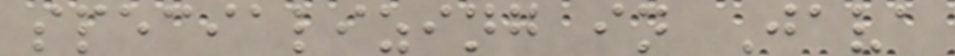specializing in Java
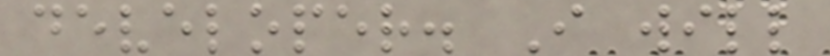developer. I will
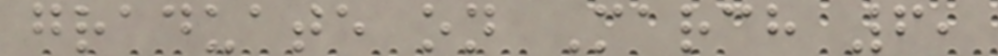graduate on March 6,
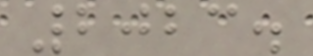2023.
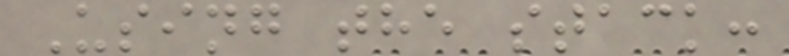Using the stack:
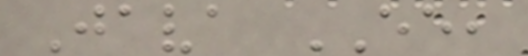Java EE,
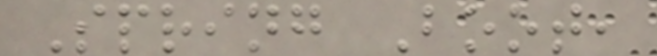Spring Boot,
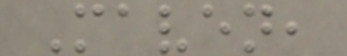Maven,
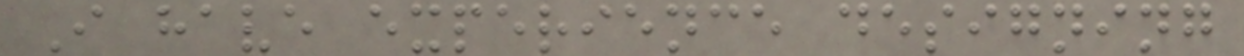I have experience designing
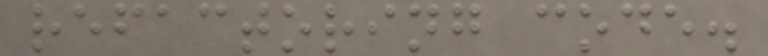refactoring code.
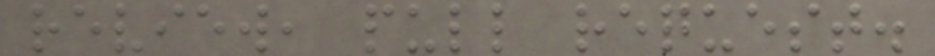review, pull request.
